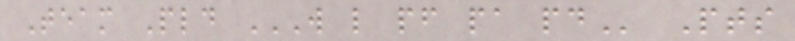Team Pld W L PF PA PD Pts
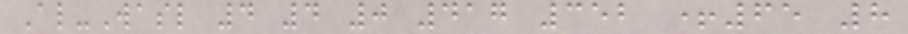Al-Wasl 4 4 0 417 352 +65 8
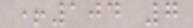+104 7
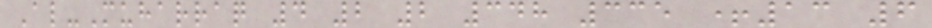Al-Muharraq 4 2 2 348 335 +13 6
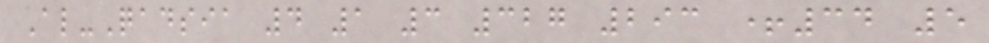Al-Qadsia 4 1 3 327 293 +34 5
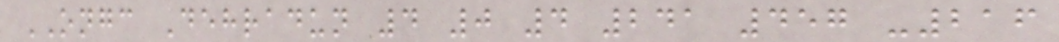ONGC Dehradun 4 0 4 241 457 -216
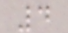4
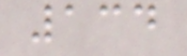134
